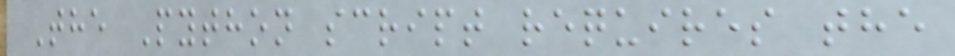The Python script requires the
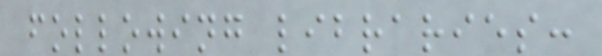following libraries:
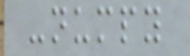-numpy
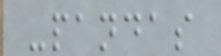-pandas
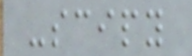-scipy
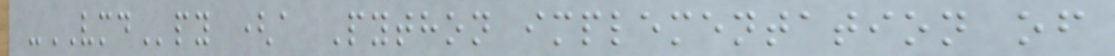-VMDpy (a Python implementation of
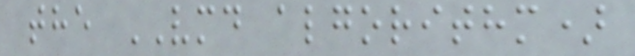the VMD algorithm)
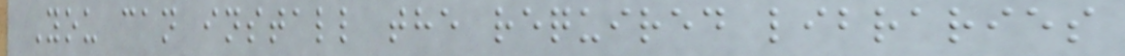You can install the required libraries
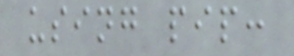using pip:
